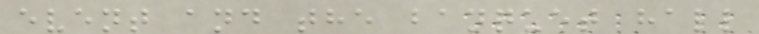event and the banquet hall
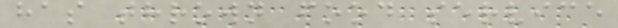has thrown food service
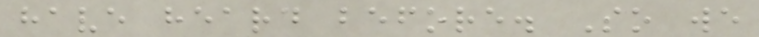have heard before. So we
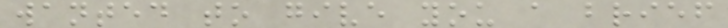wanted to give you a brief
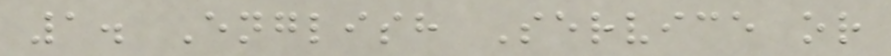1. English Service or
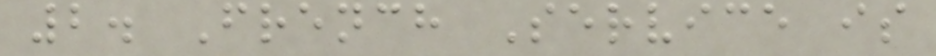2. French Service is
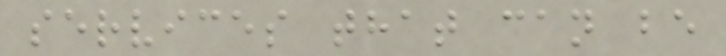services that can be
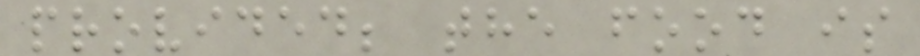provided; the food is
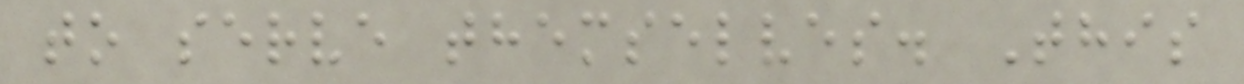to serve themselves. This
